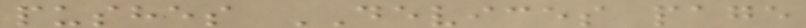pushes DEVICES page
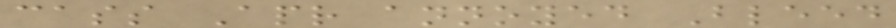cass Apr annoyed Bleed
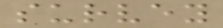survey
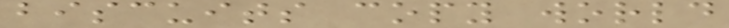biscuits copy world
